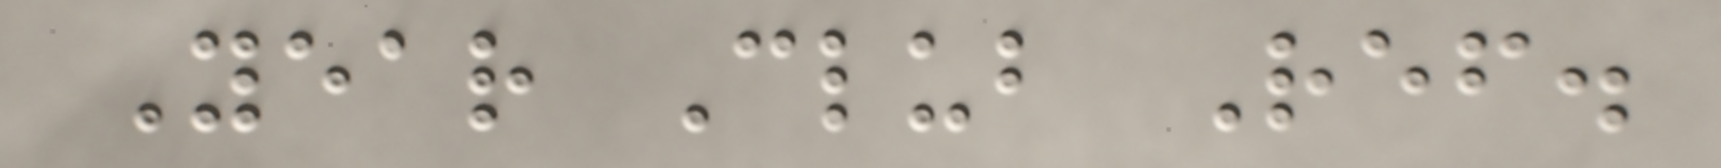Year Club Ref.
